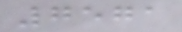7571
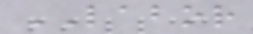LABOR
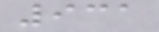931
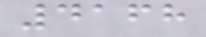4168
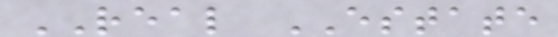REAL ESTATE
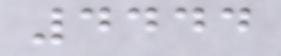4444
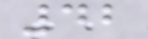42
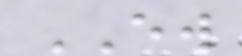EW
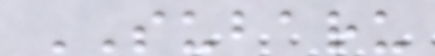SUBARU
